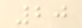20
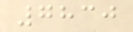7830
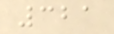321
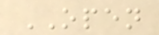OPEN
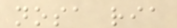nosa ria
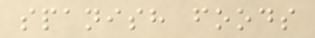spanish foods
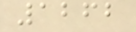1262
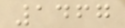1467
